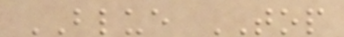BLUE TOP
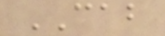CAB
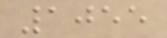1055
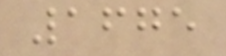1675
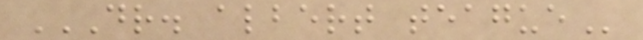DR. ALBERT TEAGUE
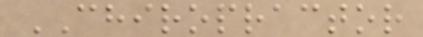CHIROPRACTOR
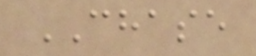CHASE
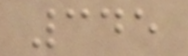345
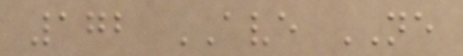172 AVE NE
